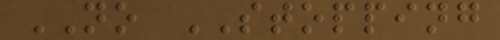NO STOPPING
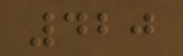420
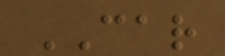CAR
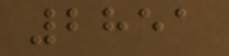2851
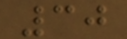30
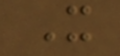X
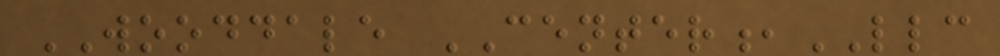WOODDALE CENTER,LLC
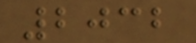2032
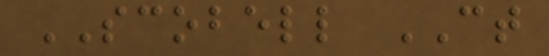SCOBELL CT
